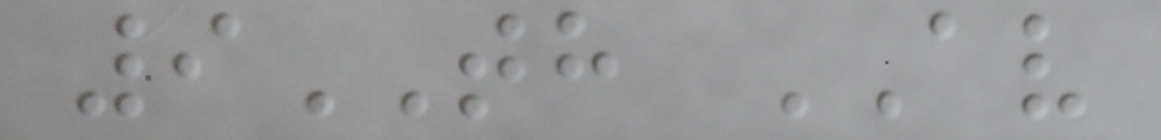9TH AV
